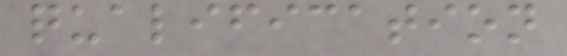qualification
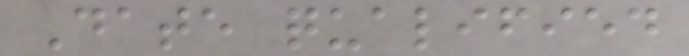Date qualified
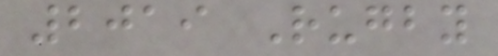2019 Rugby
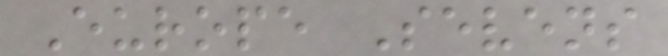Europe Sevens
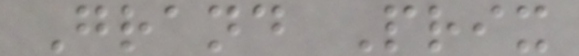Grand Prix
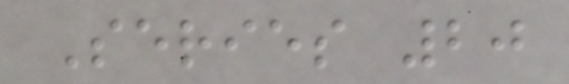Series 20
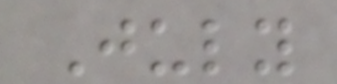July
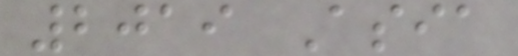2019 Asia
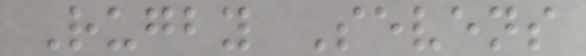Rugby Sevens
